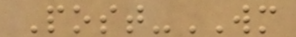Post-WM
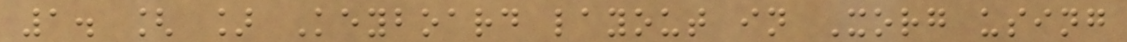1. [ ] Keyboard layout in Xorg using
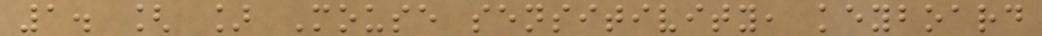1. [ ] Mouse sensitivity, keyboard
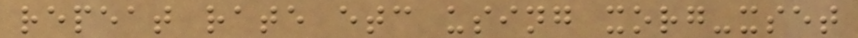repeat rate etc using xorg-xset
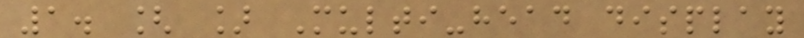1. [ ] Multi-head display
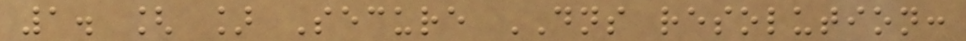1. [ ] Secure DNS resolution:
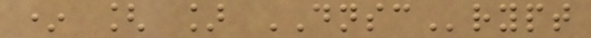* [ ] DNSCrypt
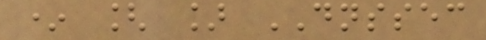* [ ] DNSSEC
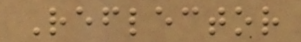Reflector
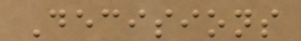Decisions
